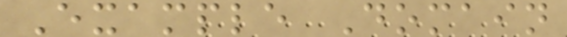Example Domain
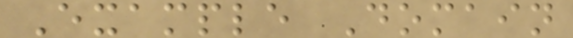Example Domain
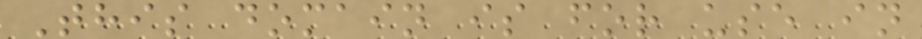This domain is for use in
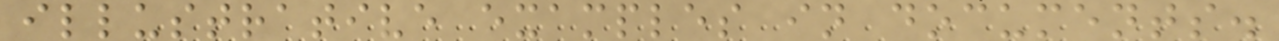illustrative examples in documents.
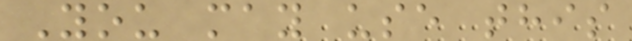You may use this
